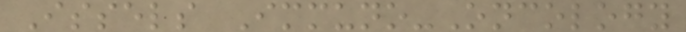Issels Immuno-Oncology
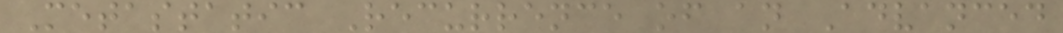Metastatic Recurrence of an Advanced
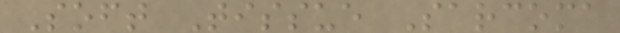Soft Tissue Sarcoma
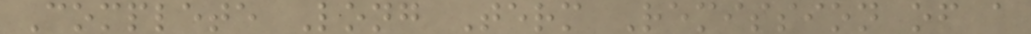Complete Long Term Remission of a
